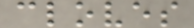cloves
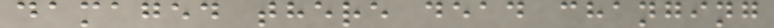damaged there dead changing
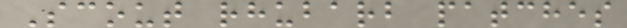Scout rhubarb patches
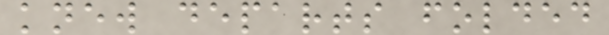knew departs folded
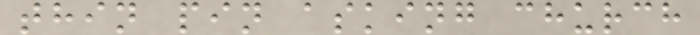thin pin asking church
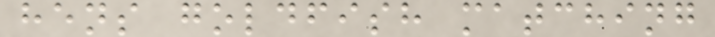hens goldfish matching
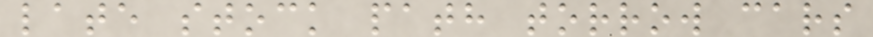late stock path torrow cars
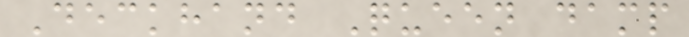Deckhand Queen damp
